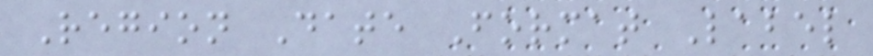Region Date Format Label
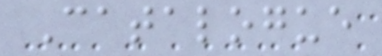Catalogue
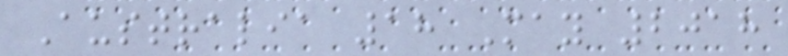Australia 18 May 2018
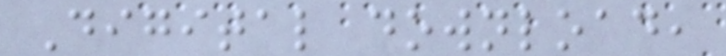Digital download,
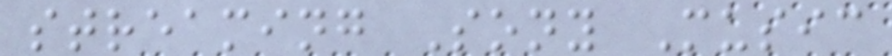streaming Sony Music
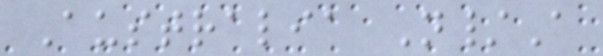Australia N/A
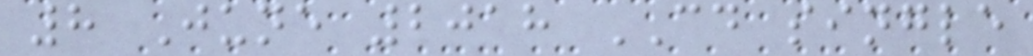8 June 2018 CD single
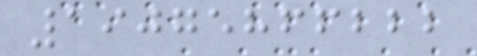19075866222
